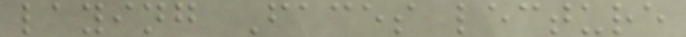laying Faces lecture
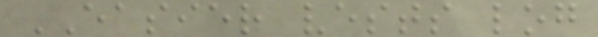EASIER vests log
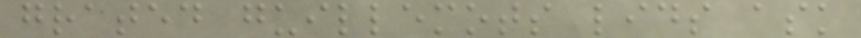grated guillemots lids ask
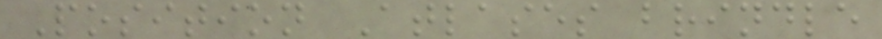Position Atlases brindle
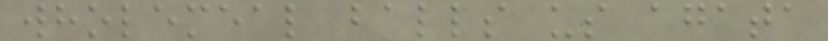wholemeal balls us agata
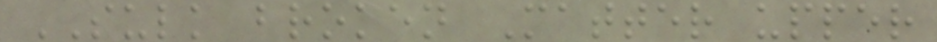SULK broken Matter upper
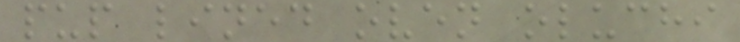pup lined oven oluchi
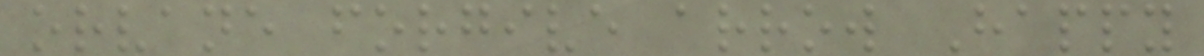orvane forgive arrow Happy
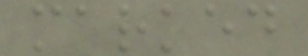marked
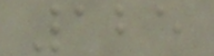125
